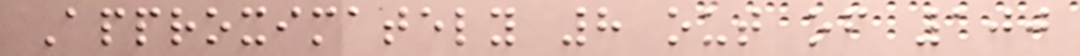Approximately 8 out of 100
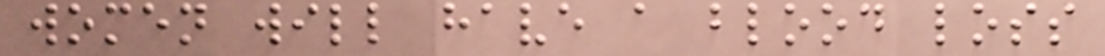women will have a blood loss
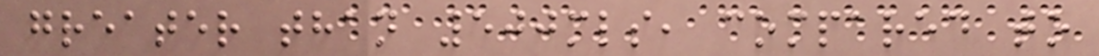greater than 500mls, compared to
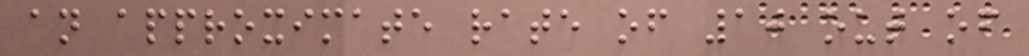an approximate rate of 10 out of
